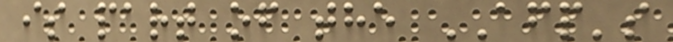is part of the AFP's
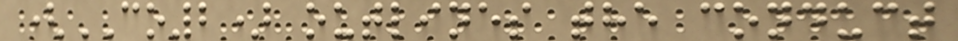(CO2) outlines the conduct
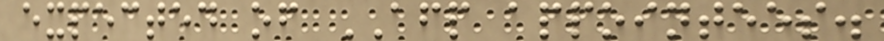expected of AFP appointees.
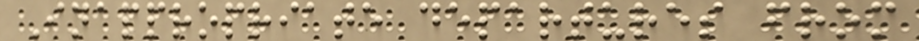Inappropriate departures from
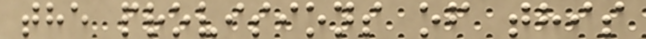the provisions of this
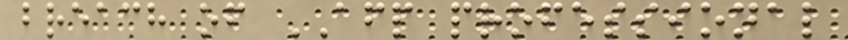breach of AFP professional
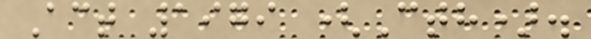Act 1979 (Cth).
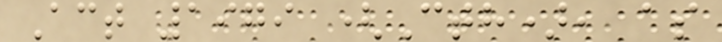Act 1979 (Cth), as
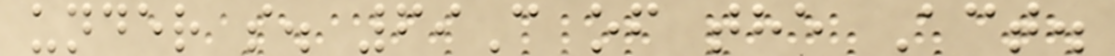under s. 69C of the Act.
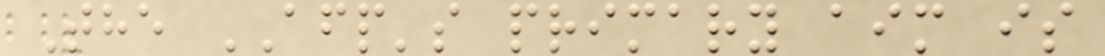The AFP's primary aim is
